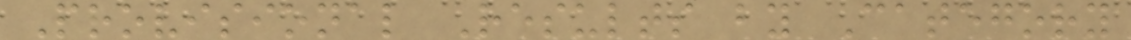Provisional Results by Category
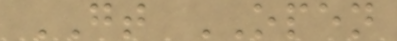GT OPEN
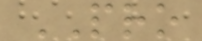PRO
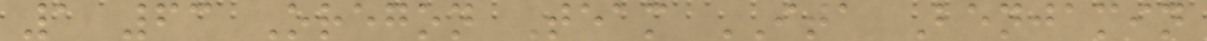1 63 Oregon Team ITA Benjamin
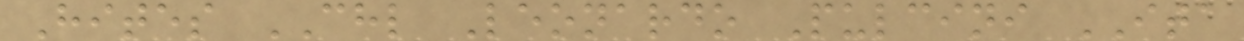Hites CHL Leonardo Pulcini ITA
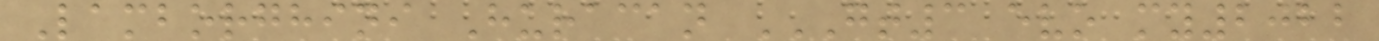Lamborghini Huracan GT3 EVO MY2022
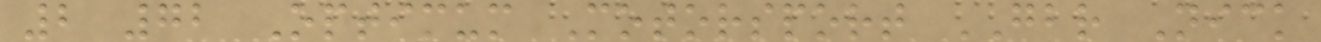2 72 Optimum Motorsport GBR Nick
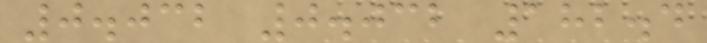0.032 0.032 182.4
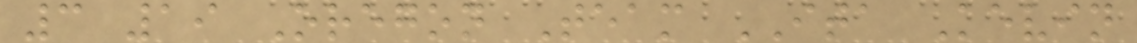3 19 Oregon Team ITA Kevin
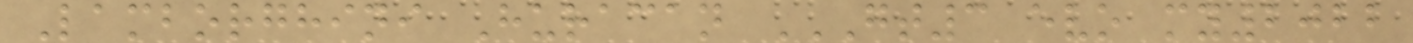Lamborghini Huracan GT3 EVO MY2022
